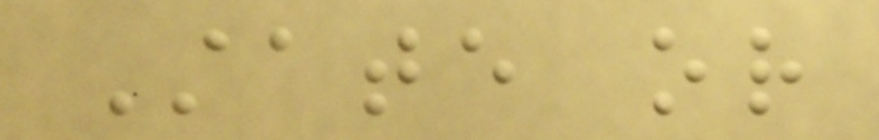State or
